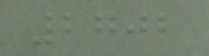2702
